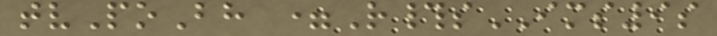tvPoBh =R#sIMS9s
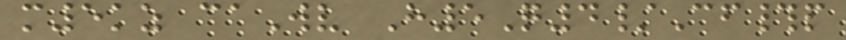m5kz caWv H5Q4/Cf#p
